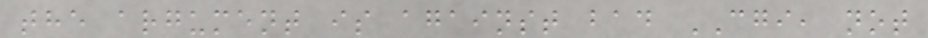the argument is against bad CGI, not
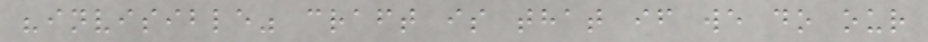"invisible" craft is that if we do our
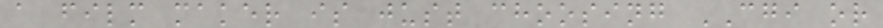a film maker is just choosing CGI or
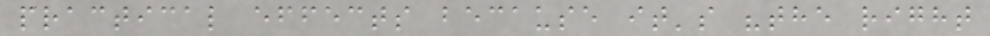practical effects because it's "the right
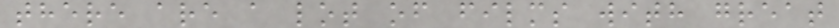there are a lot of films with great
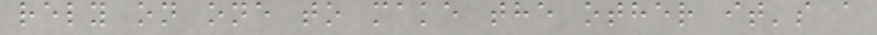rely on one to make the other it's a
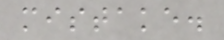mistake.
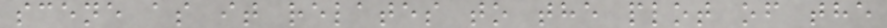scene as it relates to the plot of the
